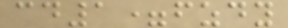cd1=fzdy
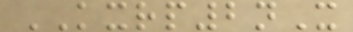KXRP2nX
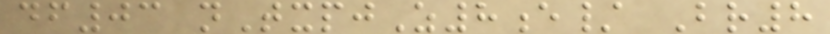df03 nTxpjZ8e/ Br8
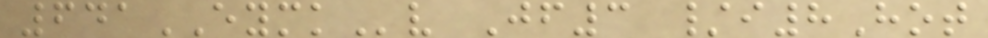641EYMKv Jf3 /i8Hot
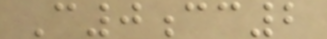C0cc2
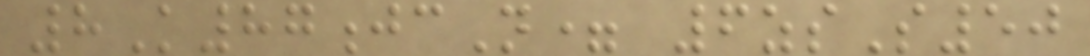8K87jcN= 6zsS50
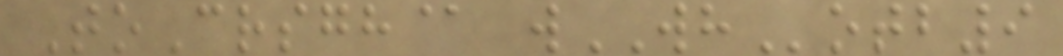ToCrsgh@ wWHotb9
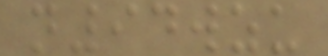n94wzu
